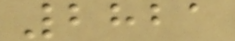2821
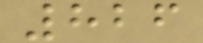826
